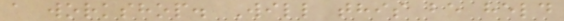a workshop. Will this be held
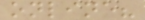online?
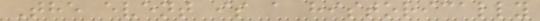The event is a historically
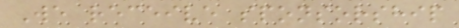We receive sponsorship
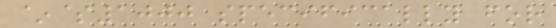~$1000 specifically for
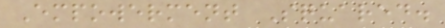Empowerment Squared.
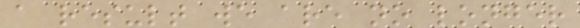a result we are no longer
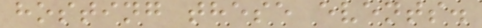hosting these events.
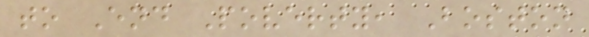to End Poverty, Boston
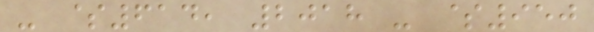- $614, 2018 - $950
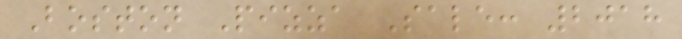Boston Pizza Sale: 2018
